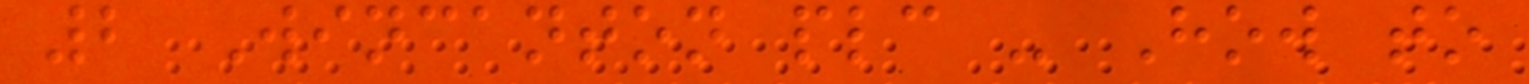2 Wincanton plc - How to
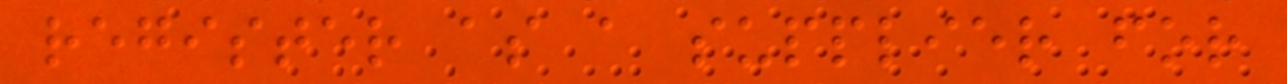register as a supplier for
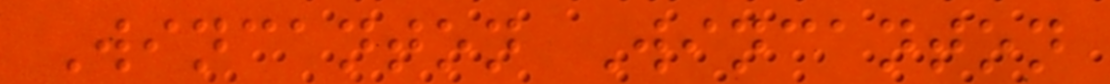Wincanton Wincanton
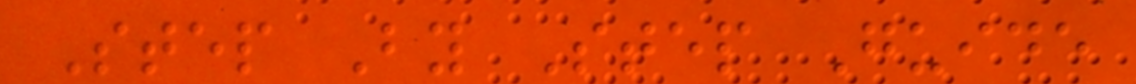Step By Step Guide
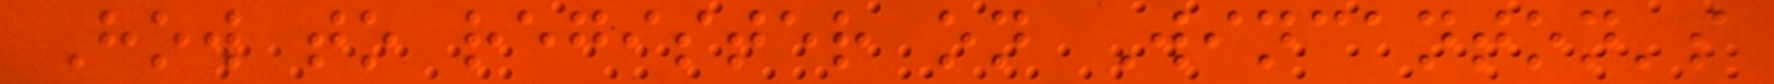How to register on Wincanton's
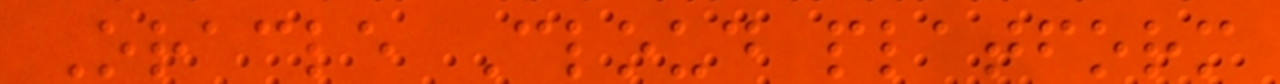Oracle Cloud platform
